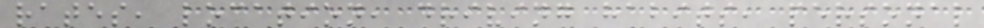rates, location, driving habits, personal
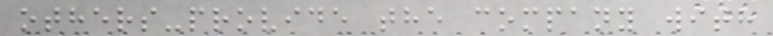others-provide the company with
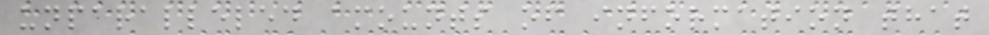unparalleled amounts of information that
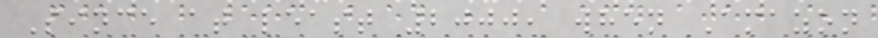Since at least 2000, when Amazon
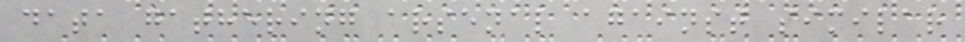data gathering arsenal against similar
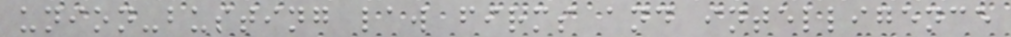union-busting law firms and intelligence
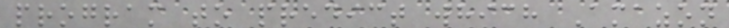program to predict which Amazon
